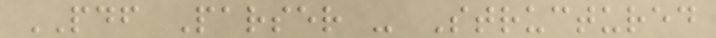PDF Parser - Structured
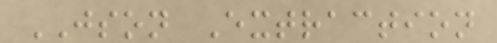JSON Extraction
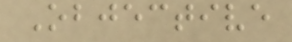Objective
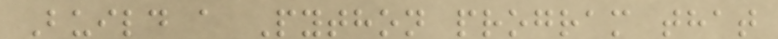Build a Python program that
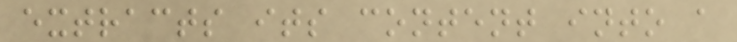extracts its content into a
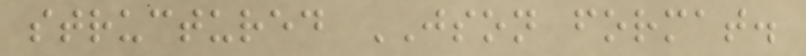structured JSON format.
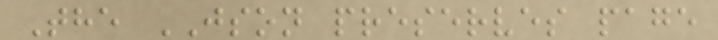The JSON preserves page
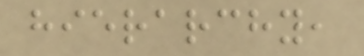hierarchy,
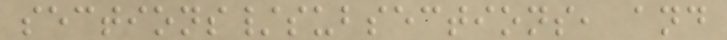sections/subsections, and
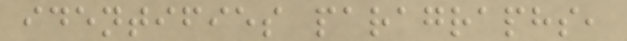identifies paragraphs,
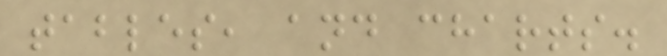tables, and charts.
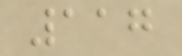117
